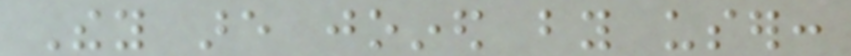They are joined by user:
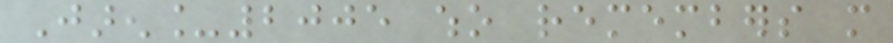Jaren_2005 who remembers more
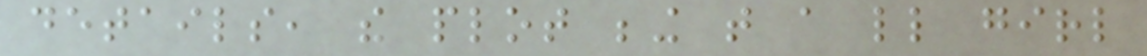details, the plot being that a little girl
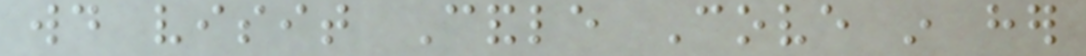would visit Candle Cove in her
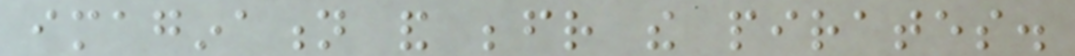imagination and befriend the pirates.
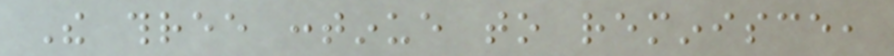The three continue to reminisce,
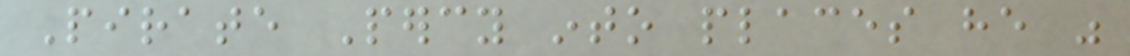Pirate Percy into places he was
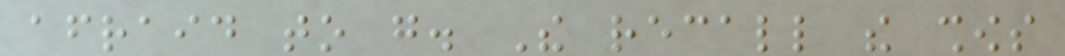afraid to go. The recall the shows
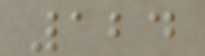124
